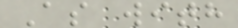As with
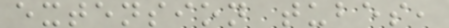extension tubes,
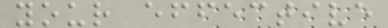your effective
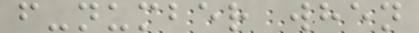f-number when
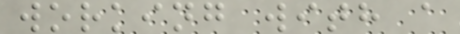working with a
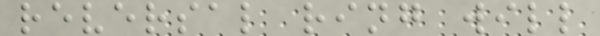reversal ring will
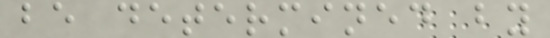be determined by
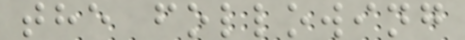the following
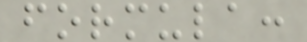formula:
